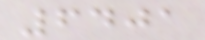6401
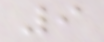9
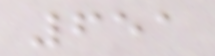651
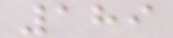189
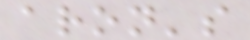aron's
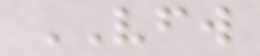VFW
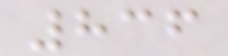836
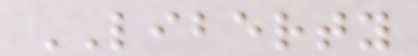LIBERTY
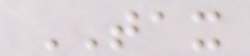TAX
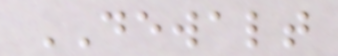DEWALT
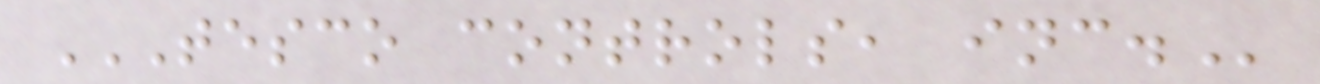TESCO CONTROLS, INC.
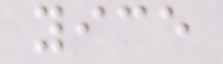yice
